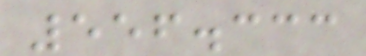556.333
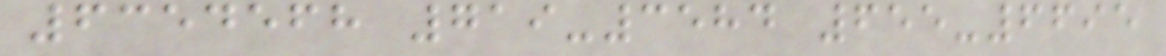6354568 719-3584 655-6695
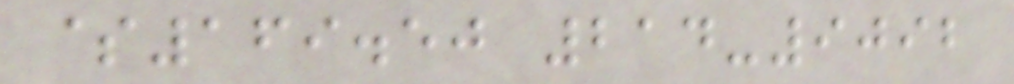$169.50 214-9092
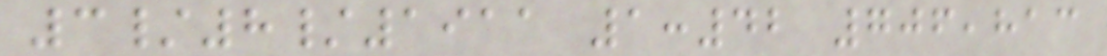3/8/1911 1:42 706,813
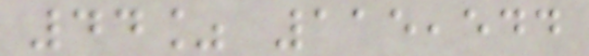44% 115,544
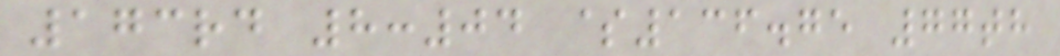173rd 8:04 $136.75 77th
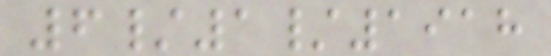6/1/1918
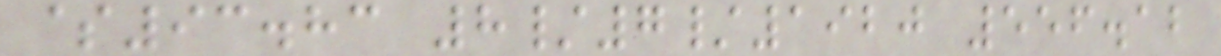$93.83 8/7/1920 556.12
